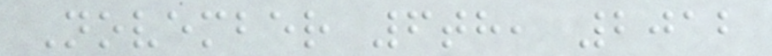November 6th, 2012
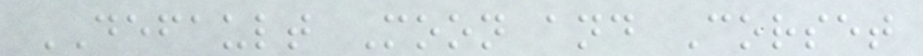DEFAULT Moon and Corset
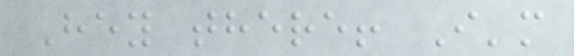Hey there! I'm
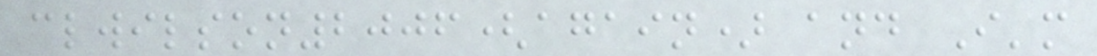clwilson2006(again) and I'm
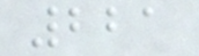221
